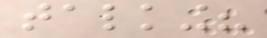talking?
